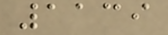1139
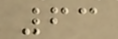63
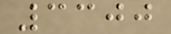3300
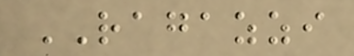RAGAZZI
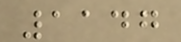1147
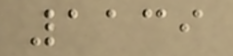1139
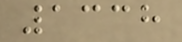1338
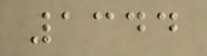1344
